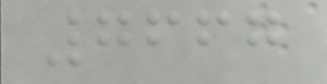7667
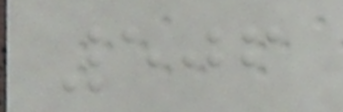506
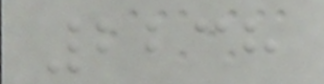2238
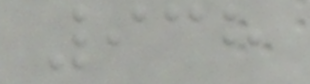938
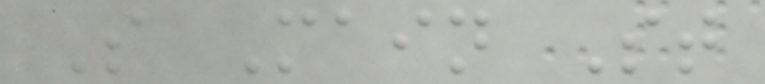S Main St
